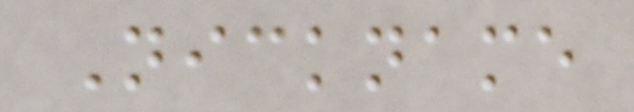Nickname
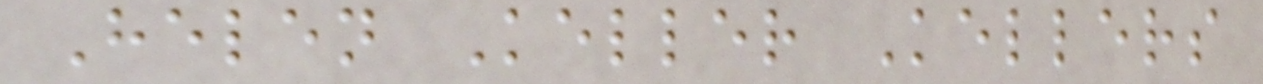Helen Keller Kellers
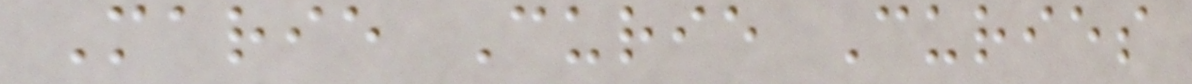Marie Curie Curies
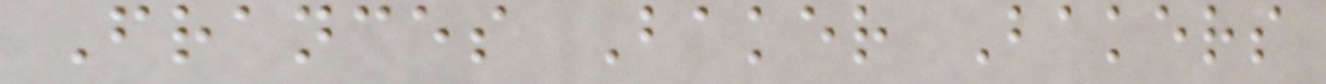Frances Baker Bakers
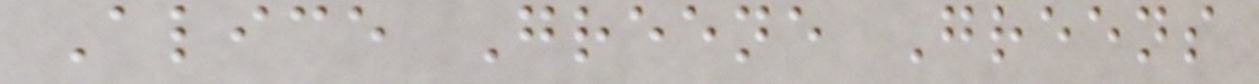Alice Greene Greens
